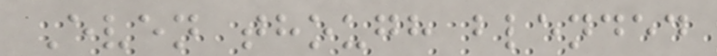Even though blended
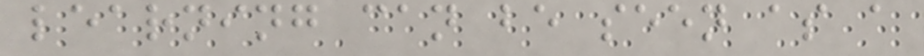learning can be seen as a
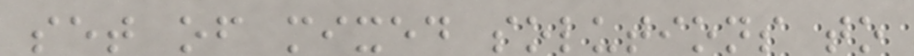set of mixed solutions to
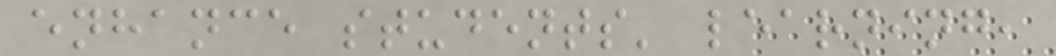enhance students' learning,
